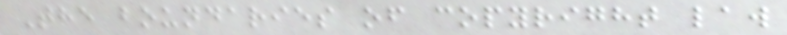The boundaries of copyright law
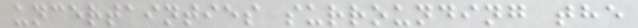uncertainties surrounding the
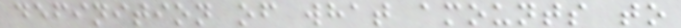definition of what amounts to
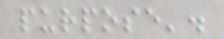purpose'.
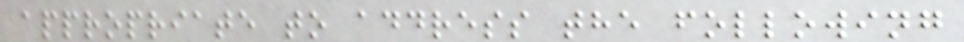appropriate to address the following
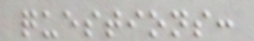questions:
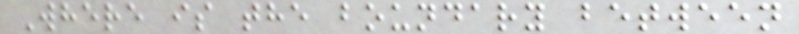Where is the boundary between
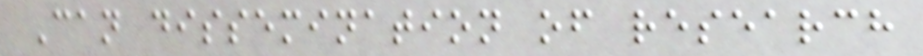Can dissemination of research
